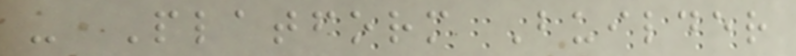- Platform Builder
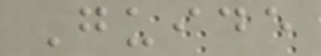Guide
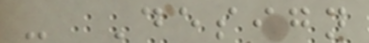- Design
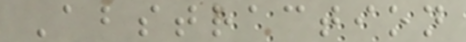Abstraction
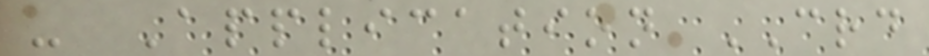- Application CRD
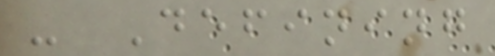- Defining
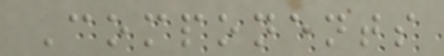Components
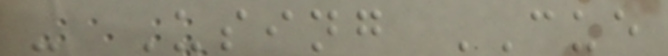- Using CUE
